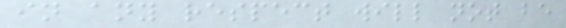in any respect will not be
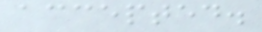accepted.
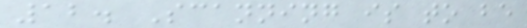12. Scanning is to be
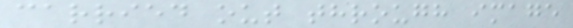carried out through image
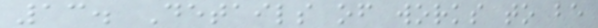13. Details of works to be
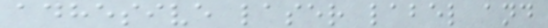adhesive laser label and
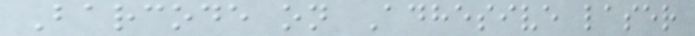Barcode on Adhesive laser
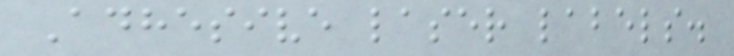Adhesive laser labels.
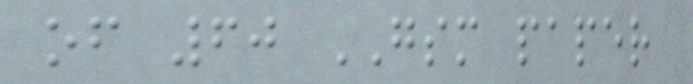of 60 GSM paper
